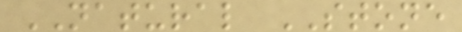NATURAL STONE
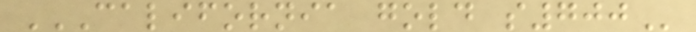CALIFORNIA GOLD S700
